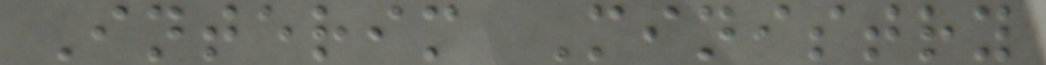Interim Ministry
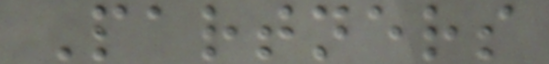Partners
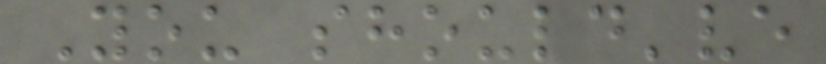You should've
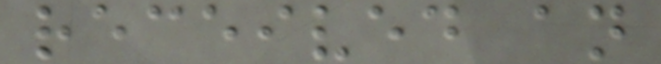received an
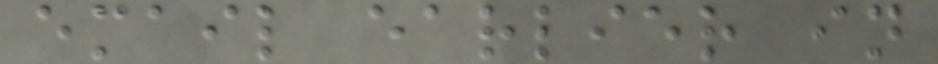email earlier in
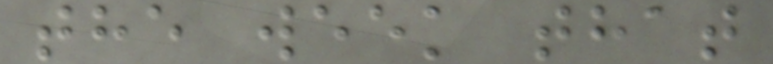the week that
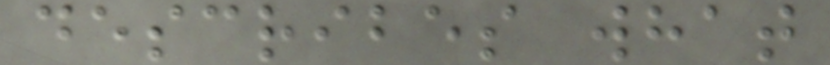describes what
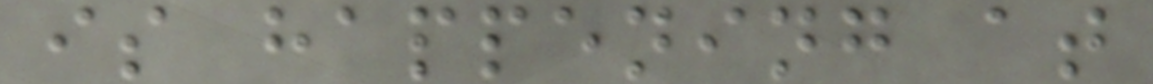is happening at
